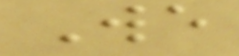We
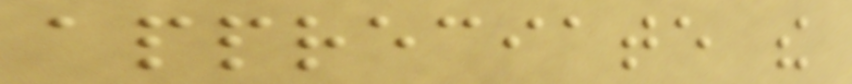appreciate the
